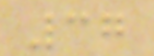37
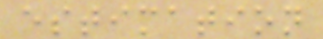estimation
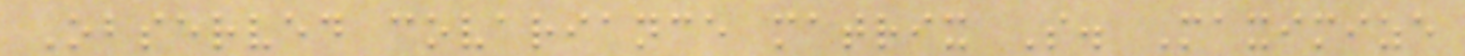Observed covariance matrix S. Maximize
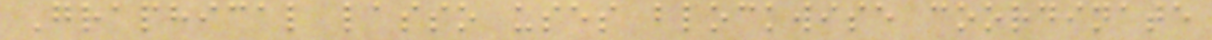Graphical lasso uses blockwise coordinate
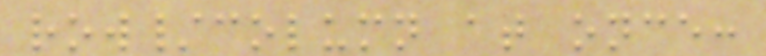row/column at once:
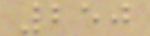250
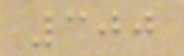300
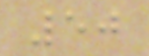50
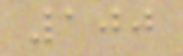100
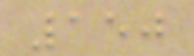150
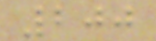200
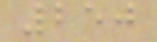250
